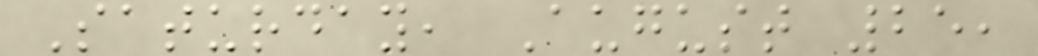Saturday, August 25,
